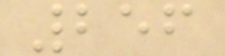256
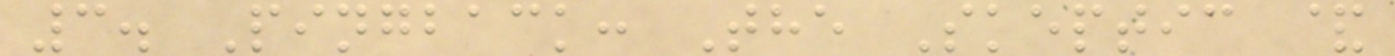3. Pingback: The Skeptic &
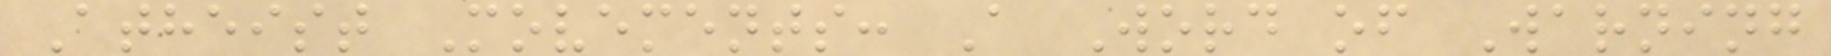Atheist Movements: A Word of Warning
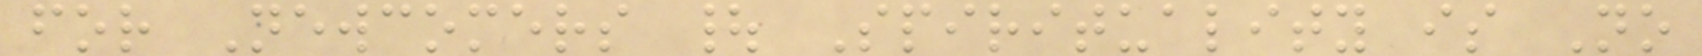for Newcomers | Spirituality is No
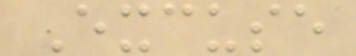Excuse
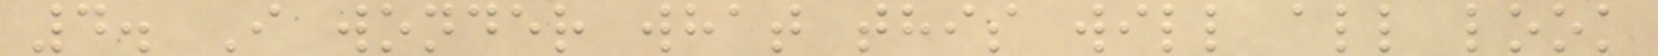4. I wonder what this will all look
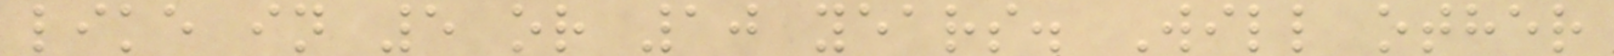like in 5 or 10 years. Will other
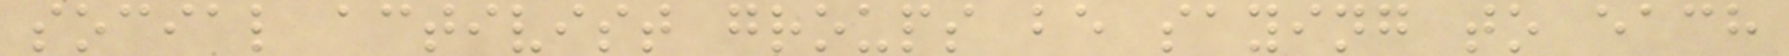social activist groups be saying to each
